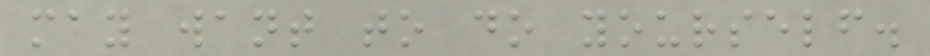may want to do yourself.
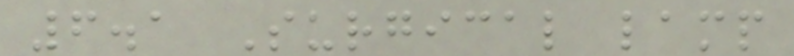6.1 Surgical lamp
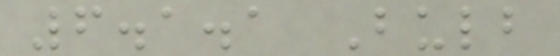6.1.1 Bulb
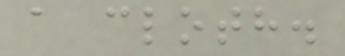a cloth.
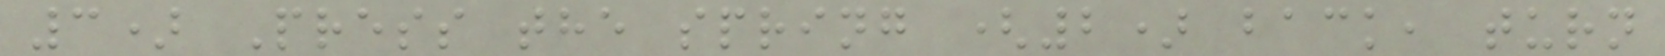3) Press the spring (2) back, turn
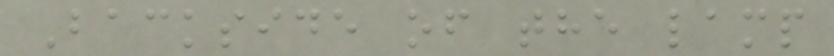Backside of the lamp
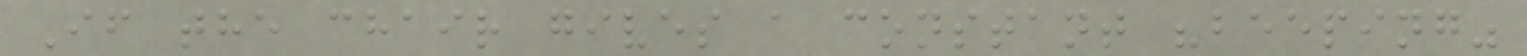If the chair gives a constant "beeping"
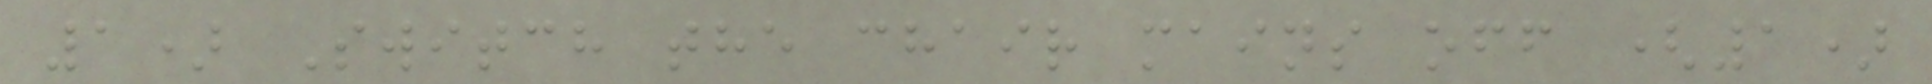1) Switch the chair mains off (1)
